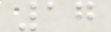17
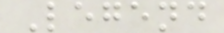Legend
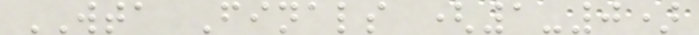WTA Finals (1-0)
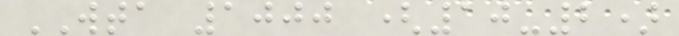WTA 1000 (10-2)
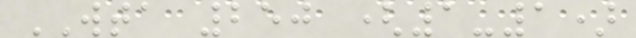WTA 250 (1-1)
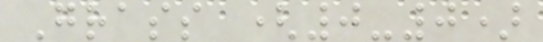Grass (0-0)
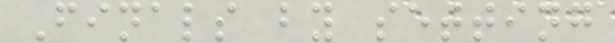Finals by setting
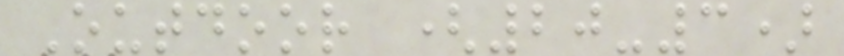Outdoor (20-3)
